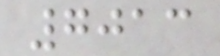7013
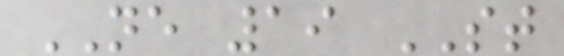NE 19 ST
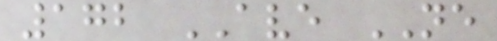172 AVE NE
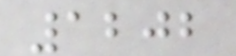1202
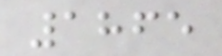1865
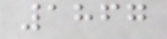1867
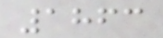1863
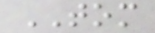TOM
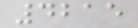4215
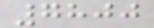7800
